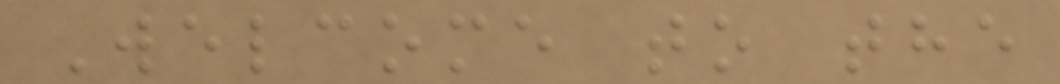Welcome to the
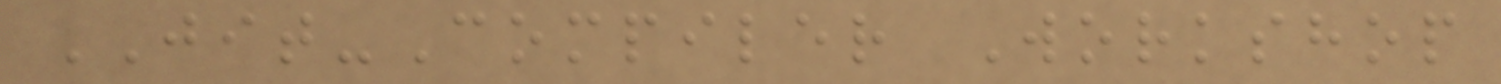JIT-Compiler Workshop
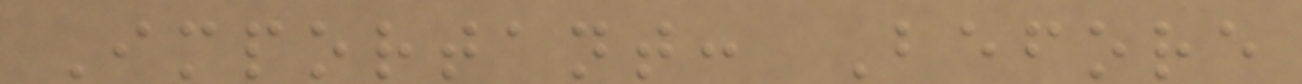Important: Before
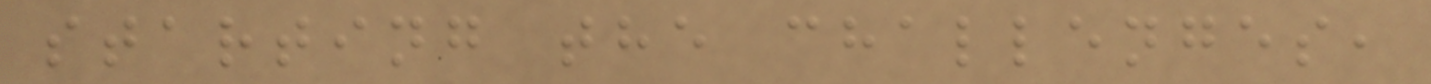starting the challenges,
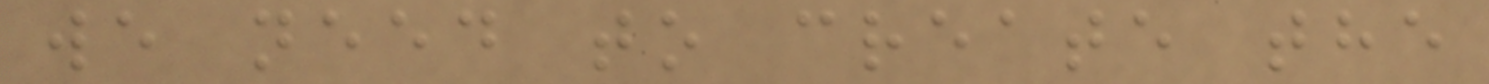we need to create the
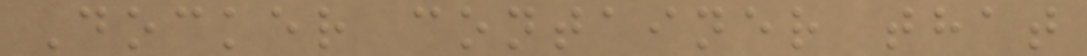Docker container that
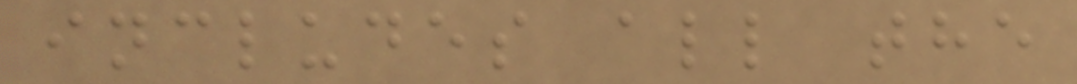includes all the
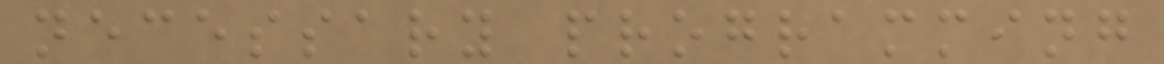necessary programming
